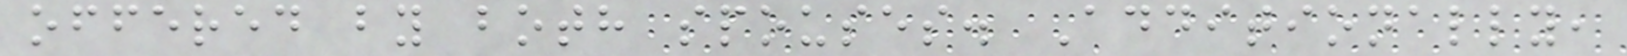offered by both spouses. Additionally,
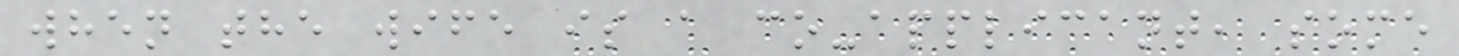when the wife is a co-applicant, some
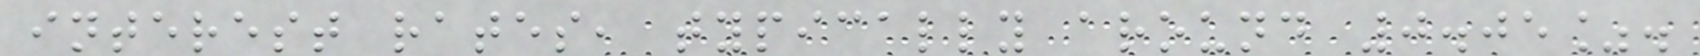interest rates, typically around 0.05%.
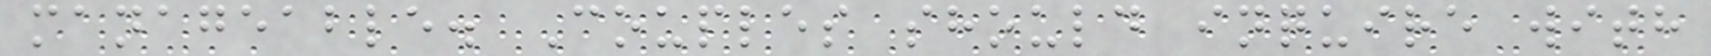manageable. Couples should inquire with
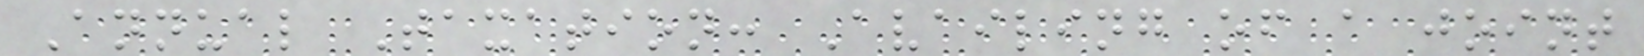Annual Taxation: Availing of a joint
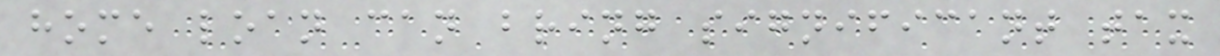home loan can bring significant tax
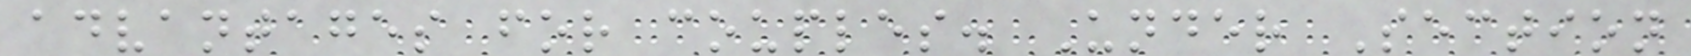advantages for couples. Under Section
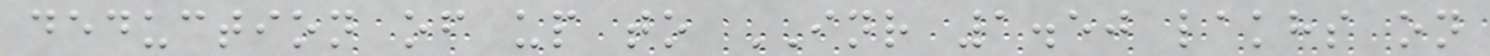deduction of up to INR 1.50 lakhs on
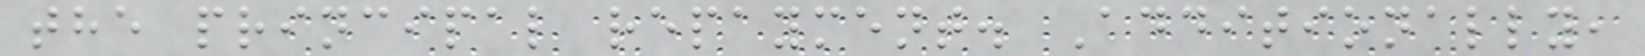the principal repayment. Additionally,
